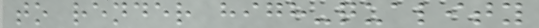to render high-quality
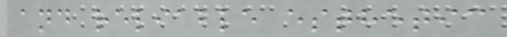and reliable esthetic
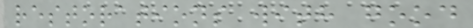restorations with good
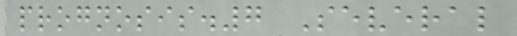prognosis.7 Several
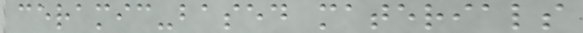ceramic-based materials
